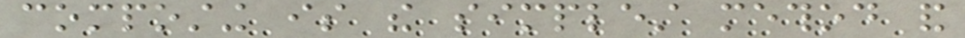composting is the simplest method and
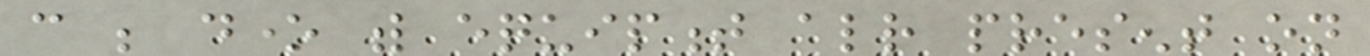can be done with equipment already present on
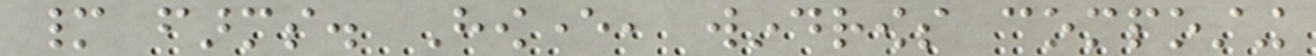many farms. However, windrows composting
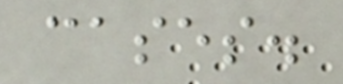cases.
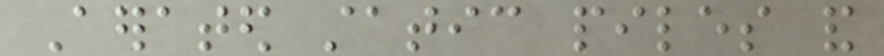Aerated static piles and
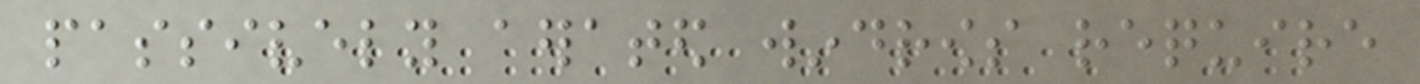passively aerated windrows require
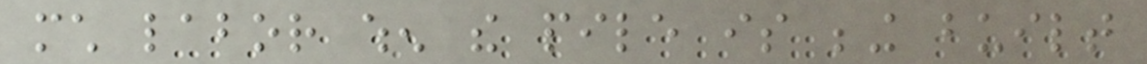much labor when the pile is being built
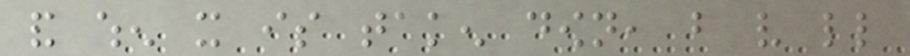and when it is taken down, but very little
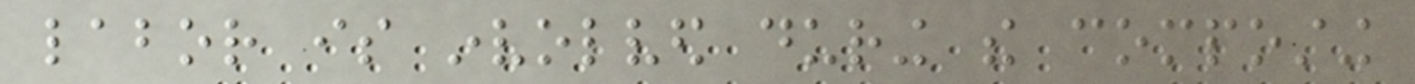labor is involved during the composting
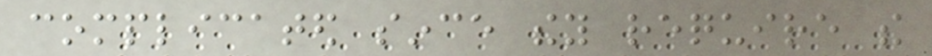complicated since they require the
